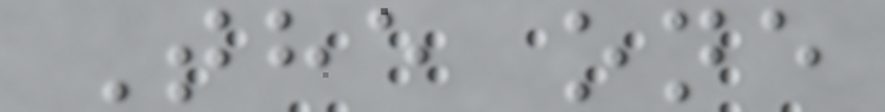The one
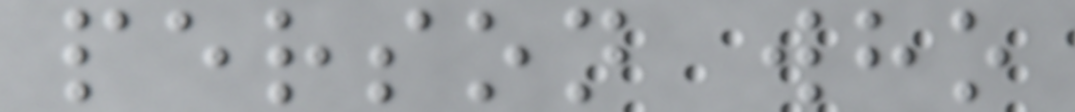person who
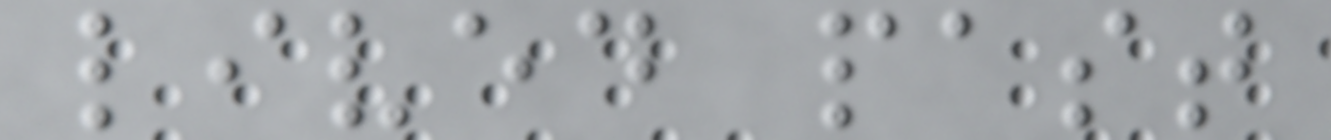lived past
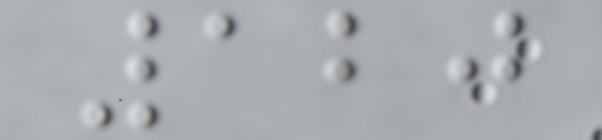120
